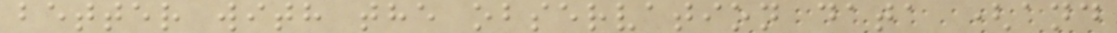better with the observation data (and
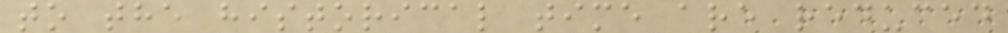to the historical time are reduced
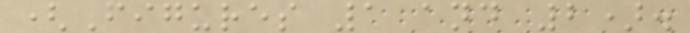(Figures 1 and 2).
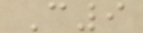C9
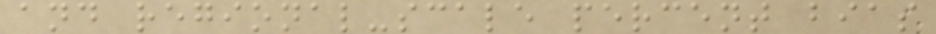and regional-scale percent bias
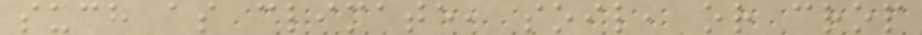such as climate, soil, or crop
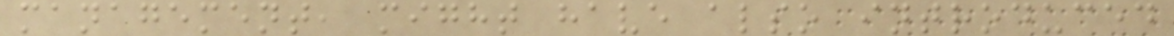management, might have also introduced
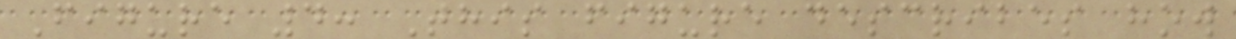Figure 4: This figure describes how
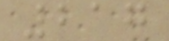217
